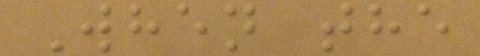When the
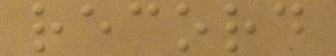record
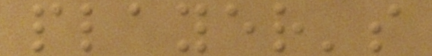player's
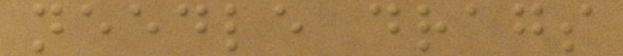needle drags
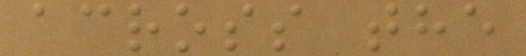across the
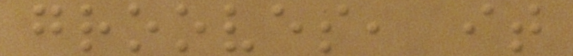grooves, it
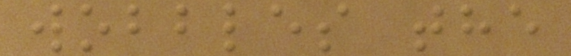wobbles the
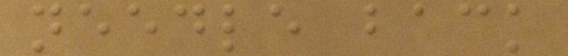needle back
